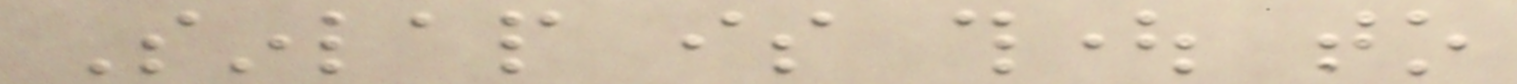Sinlap is thought to
